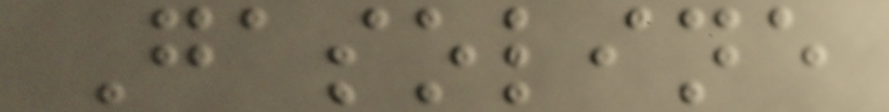Gasoline
